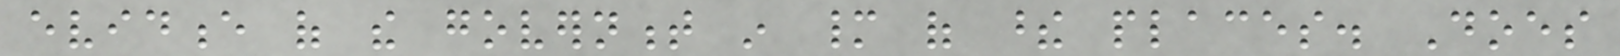evidence of the government in many of these places. Does
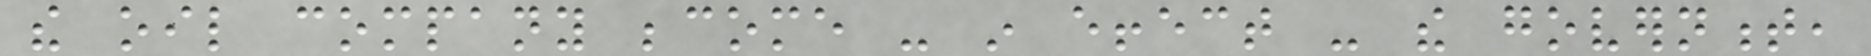the oil company become - in effect - the government,
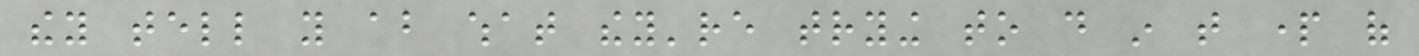they tell you about what they're trying to do in that part of
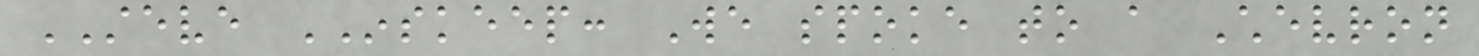STEVE INSKEEP: We spoke to a Chevron
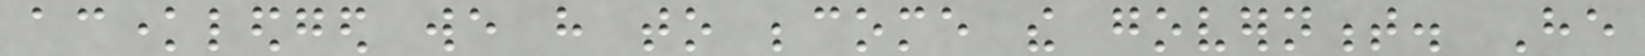acknowledged we have to become the government. He
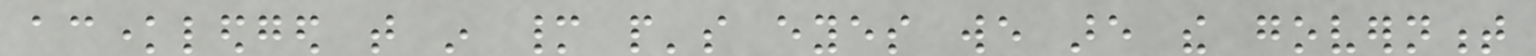acknowledged that in many people's eyes we are the government
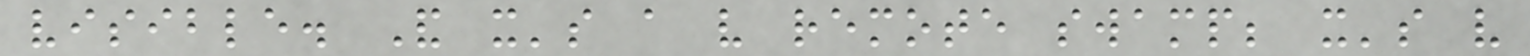visible. And it's a very remote swamp; it's very
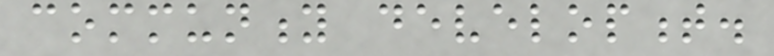community development.
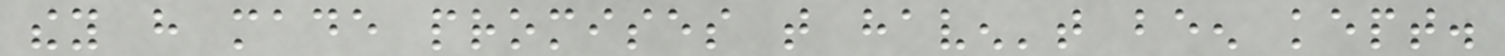they have made promises that haven't been kept.
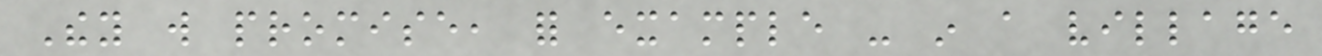They will promise, for example - in a village
